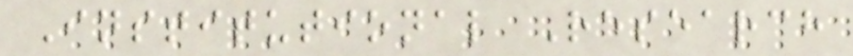Institutional Research
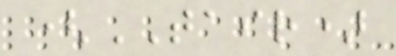(TAIR)
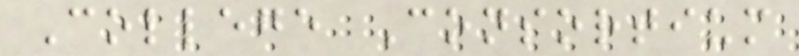College Consortium
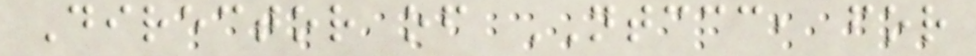Director of NTCCC, for
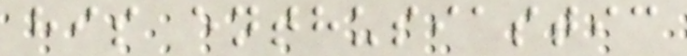his enthusiastic
